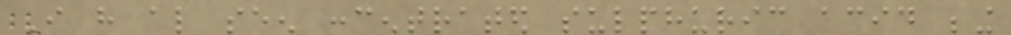I have also seen concentrated sulphuric acid being
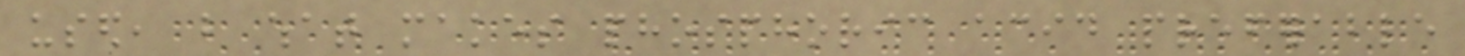used, but what makes phosphoric acid preferable
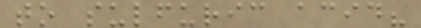to sulfuric acid?
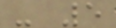- 5
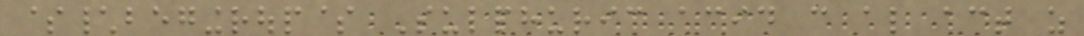$\begingroup$ Sulphuric acid can also act as
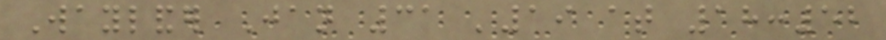Waylander Jan 31 '19 at 18:52
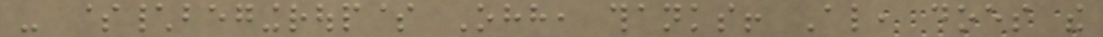- $\begingroup$ Ohh, thanks! Also, does the
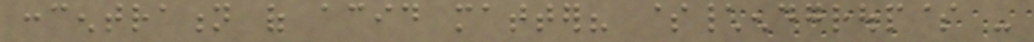concentration of acid matter? $\endgroup$ -
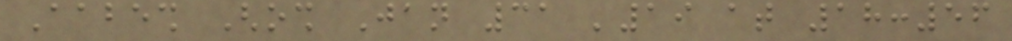Aabesh Ghosh Jan 31 '19 at 18:56
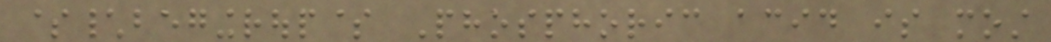$\begingroup$ Phosphoric acid is most
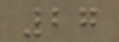27
